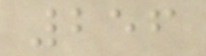256
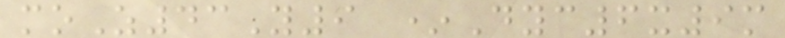moZ43Y9 *Dyc6x9m
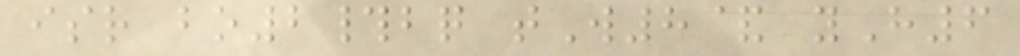isr bo2#bq tW8& yH6
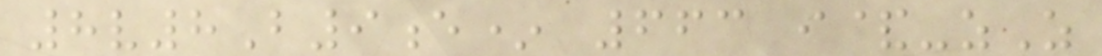8v8B9e* 663 i&-zZ
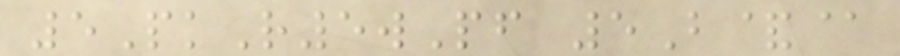5PkR5wPf 5B&@
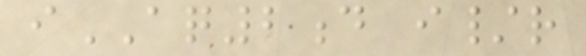iAQ2d i/r
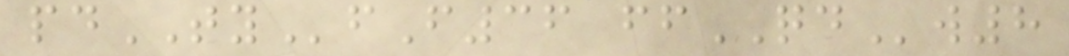pdTYfF36 ffQDw8
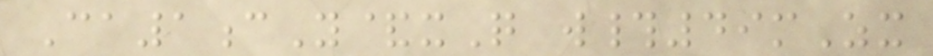Ca1cY&xQ w#49mZx
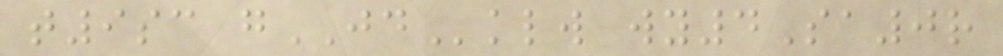t9sc gJDklw wy4Sa0r
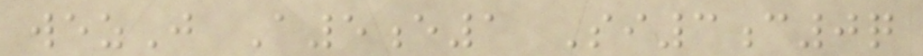wezJ A5e1 Si3c0q
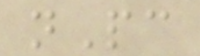nPc
